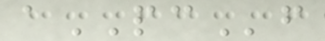aPCf
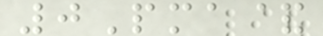0Pma&
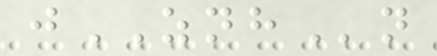jZNHn
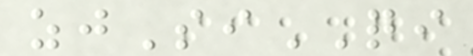zjSiQI
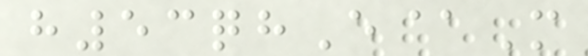h53qhE@M
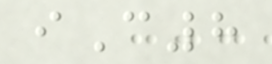iC8
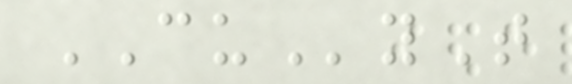CUyT
